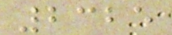2325
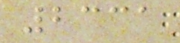2331
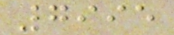7995
